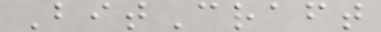BitCraft
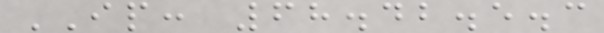IP: 68.42.5.3
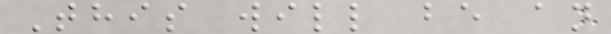This will be an
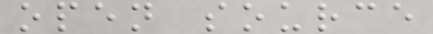open source
